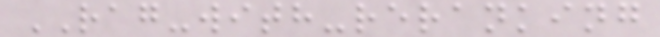RAG-with-reranking
